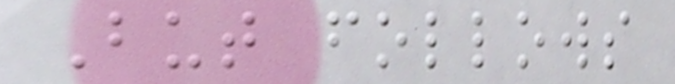But follows
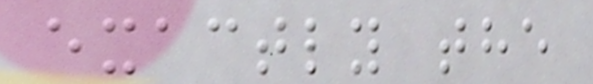exactly the
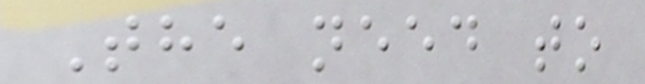The need to
